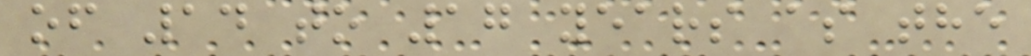of 14 to 17 years as the
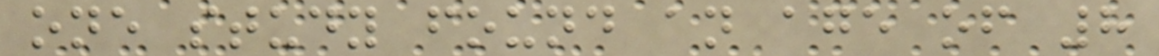one study found an age of 8
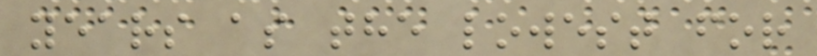years as the lowest for
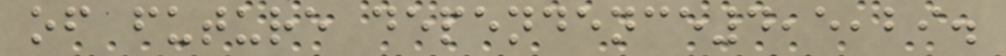of future dependence4,5,29.
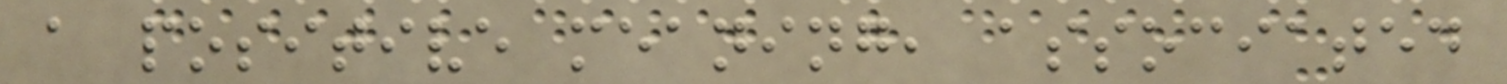a positive meaning, associated
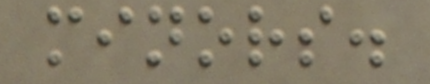minors.
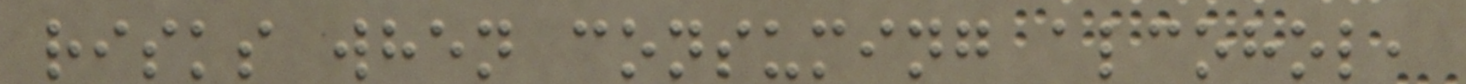risks when consuming alcohol,
